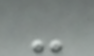-
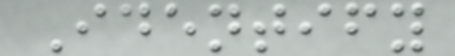Identify
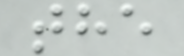the
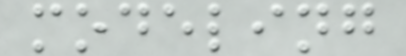modeling
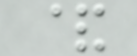&
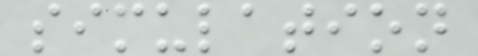simulation
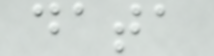data
